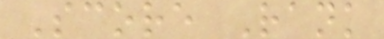Score Rank
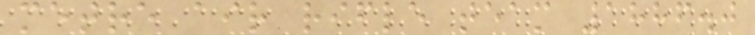metre air rifle team 1886.0
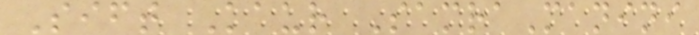Sift Kaur SamraManini
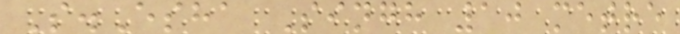S.Esha Singh 10 metre
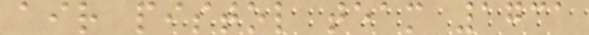air pistol team 1731
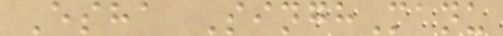Esha SinghManu
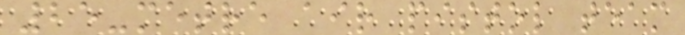25-metre air pistol team
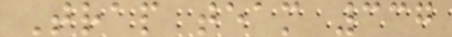Trap team 337
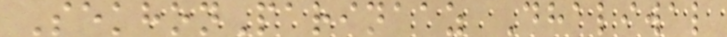SekhonParinaaz Dhaliwal
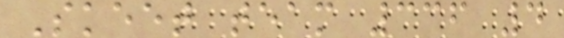Skeet team 336 4
